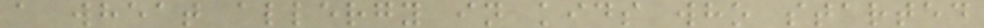a wheat allergy in kids who started
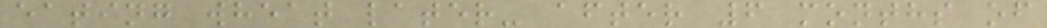eating wheat later- after 6 months of
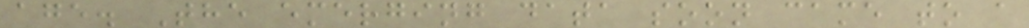age. The emerging data soon came to a
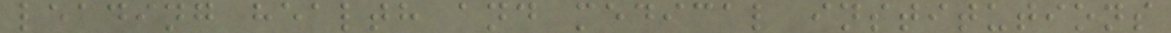leading health and medical institutions
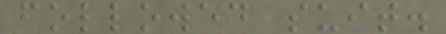followed suit.
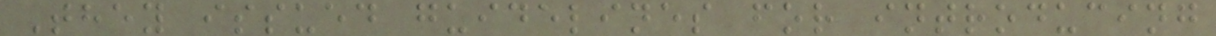They issued guidelines for introducing
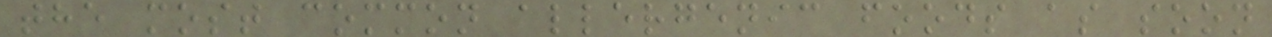the most common allergenic foods as soon
